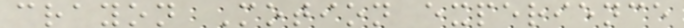crayon Motion experience
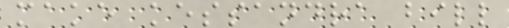make kessandra bill
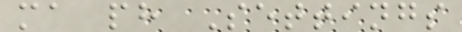ma ph Settings
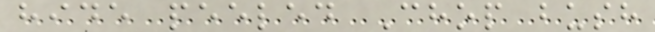hide peeled Chop bush
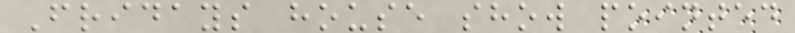Fridays house show pointed
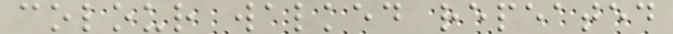colour walked repeated
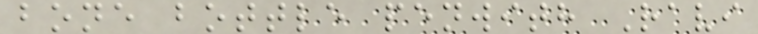bone bottle penwith Ravi
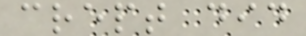crept did
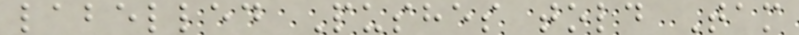labelled Pushes told Tam
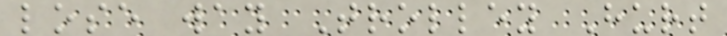lose way Trolley Hurt
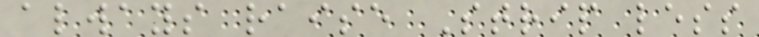always raise Strip less
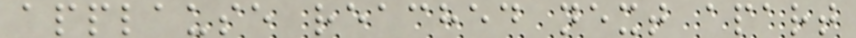applause reached next apart
